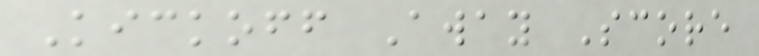Kickoff Away Score
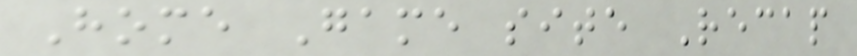Home Game site Recap
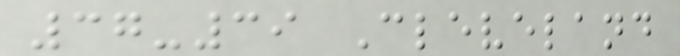37-39 Cleveland
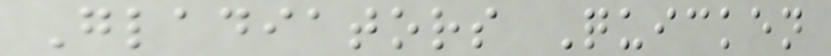Gladiators Quicken
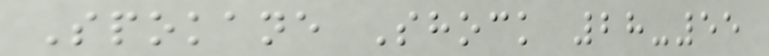Spokane Shock 28-55
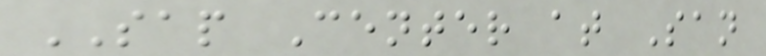SAP Center at San
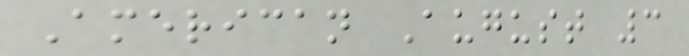American August 3
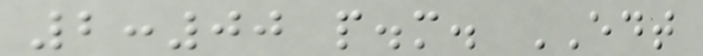2:00 p.m. EDT
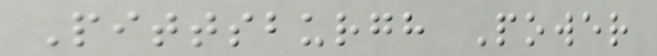Pittsburgh Power
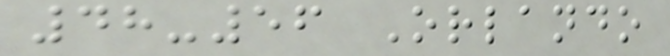48-56 Orlando
